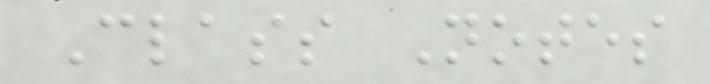Class Notes
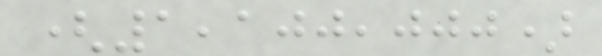(1,100,000)
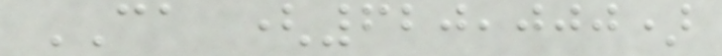CA (620,000)
